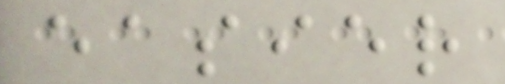easier
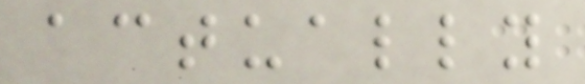actually
